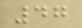47
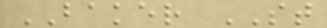BAKER ST
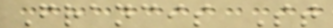Francis St
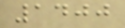1400
